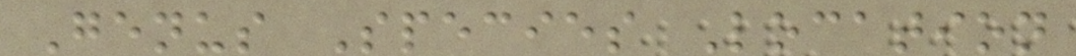Genus Species Location
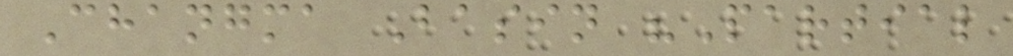Changma Basin "Partial
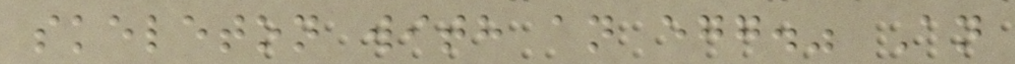skeleton with an egg." An
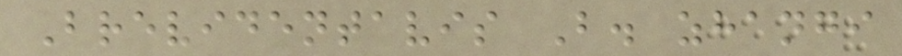Brevidentavis B. zhangi
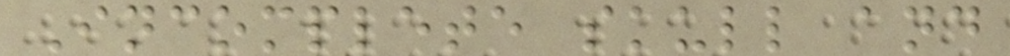Incomplete skull and
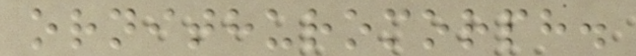ornithuromorph.
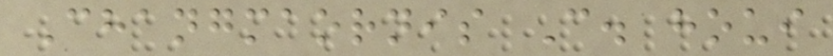Changmaornis C. houi
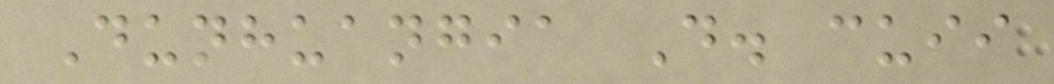Dunhuangia D. cuii
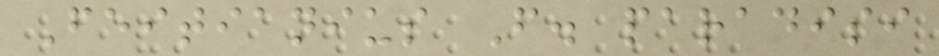Feitianius F. paradisi
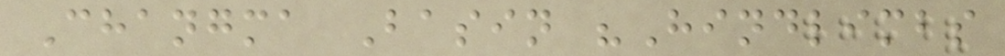Changma Basin "Hindlimbs
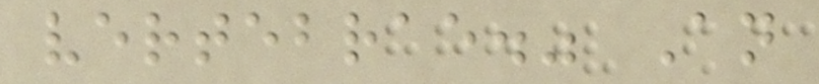vertebrae." An
